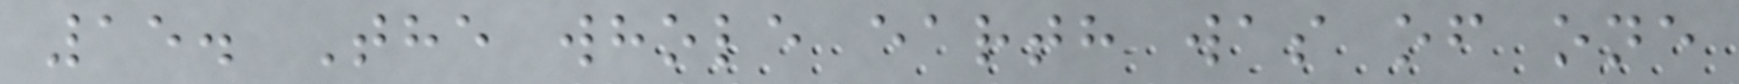15. The whole earth was of one
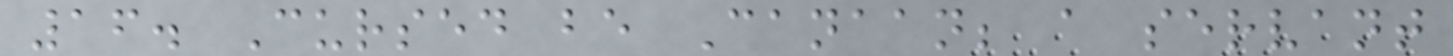16. Cursed be Canaan; a servant
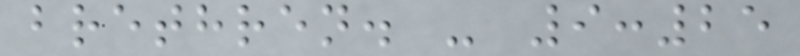brethren. - 9:25
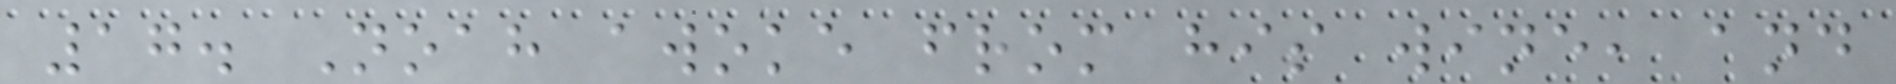17. Noah awoke from his wine, and
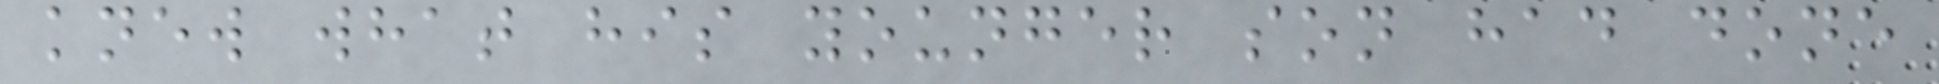knew what his younger son had done
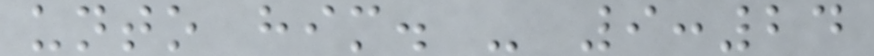unto him. - 9:24
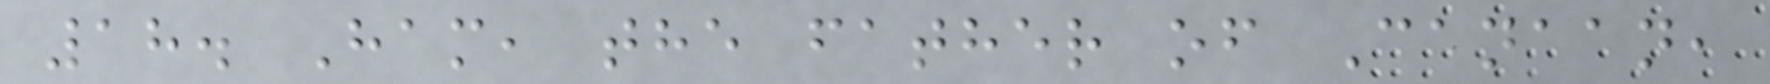18. Ham, the father of Canaan,
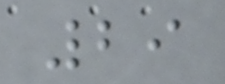29
